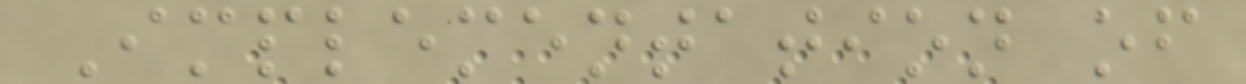Implementation of
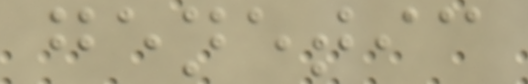genetic
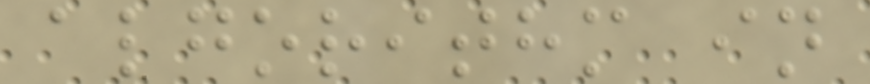algorithm in
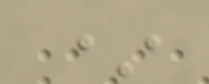*
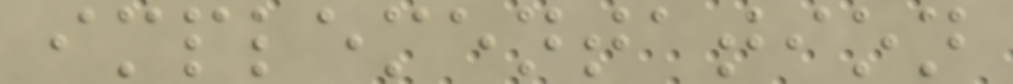implementation
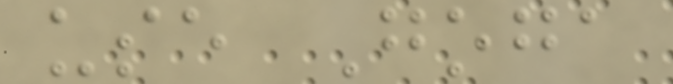use Goga
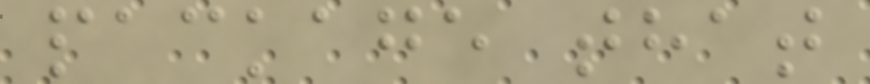package that
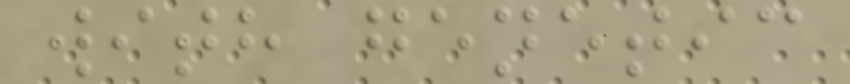with genetic
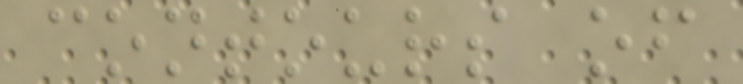contours of
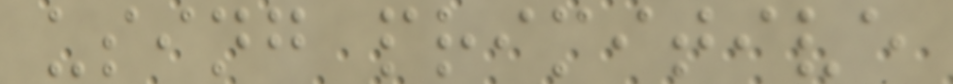using primitive
